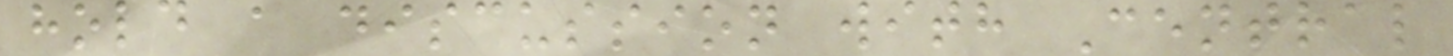hold a discussion with Central
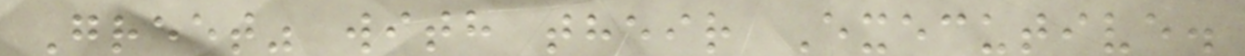Greet" with their Executive.
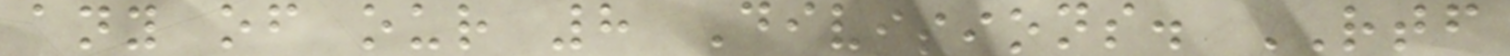any of our 8 Divisions. RTF
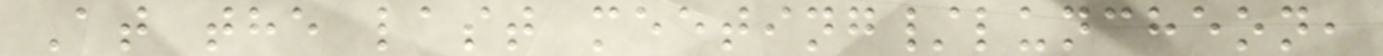At the last meeting/luncheon,
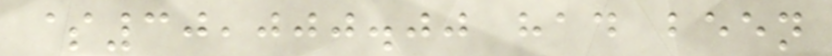$30,000.00 had been
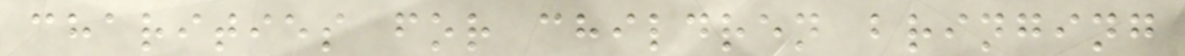charities for children bringing
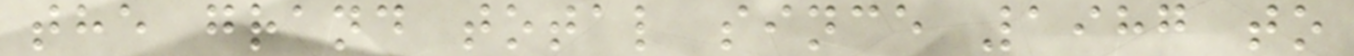the grand total since 1987 to
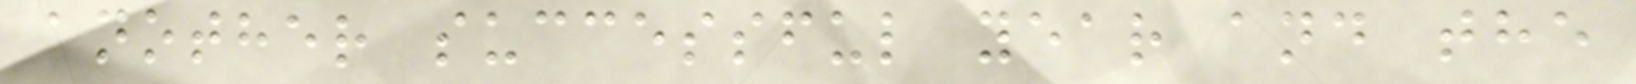another successful year and the
